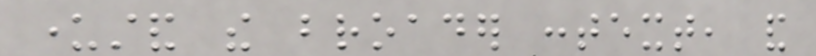understand the broader context, and
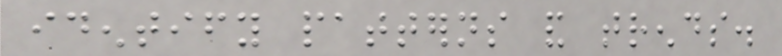identify patterns and trends.
